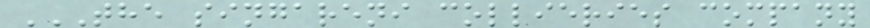THE SINGARENI COLLIERIES COMPANY
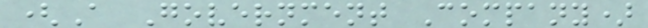(A Government Company)
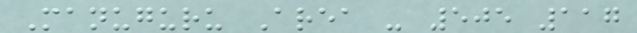Manuguru Area - 505 117
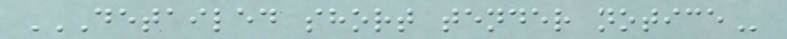DETAILED SHORT TENDER NOTICE
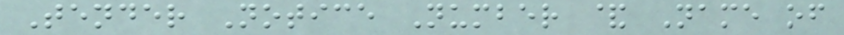Tender Notice Number & Name of
